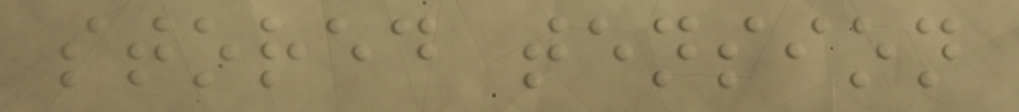stored tension
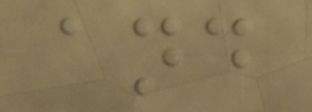and
